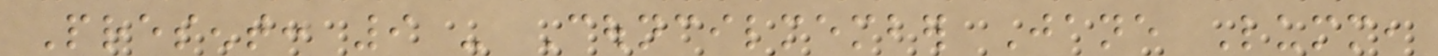Present: 9 - Councilmember Jane Lumm,
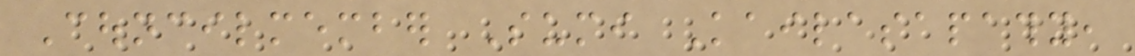Councilmember Sumi Kailasapathy,
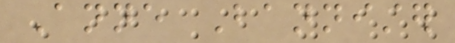Anne Bannister
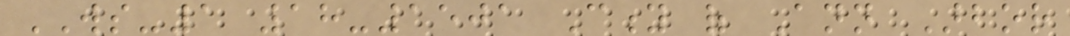WS-1 18-1501 City of Ann Arbor
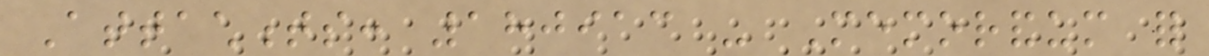Attachments: 180913 - Memorandum for
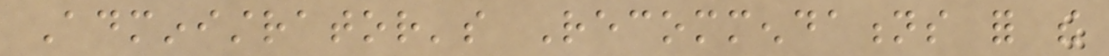Administrator's Recommendations for the
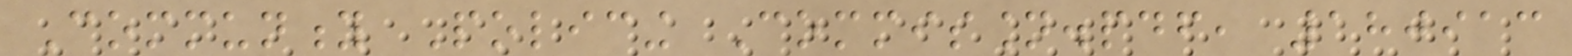Community Policing Commission.pdf, 180913
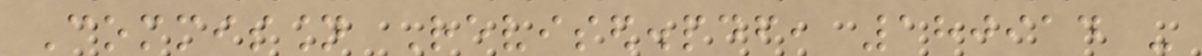Commission Revised.pdf, 180914 -
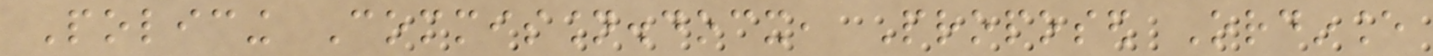Policing Commission.docx, Proposed Ordinance
